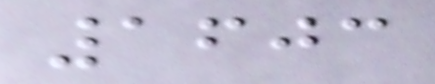1603
